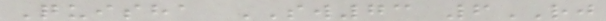Quisha SW73 6RJ
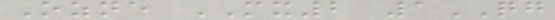Ozne MX2 1QG
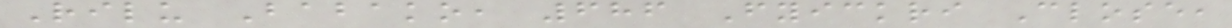Rilu Babako, 686 Fyickri Close,
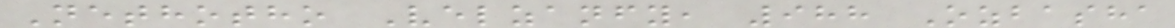Nethotho Velzanfy, 988 Ozbasha
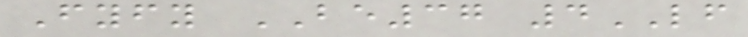Fyfy BE37 4LF
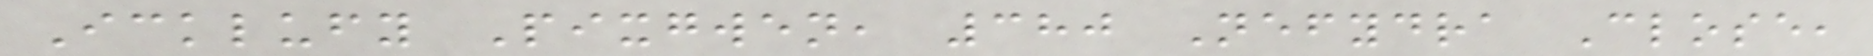Icklufy Pixgwen, 380 Nefydra Close,
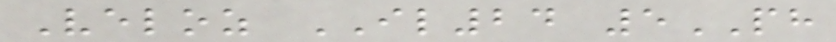Veloz IL24 5PH
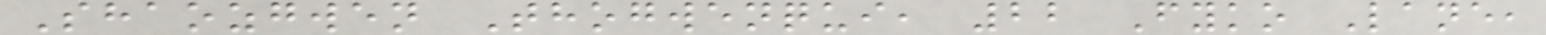Shaozgwen Thogwenqui, 22 Fyko Lane,
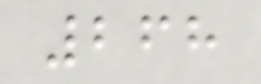268
